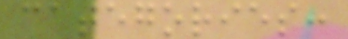categories:
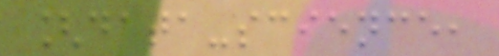[data-science,
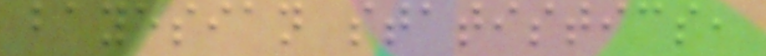bayesian statistics,
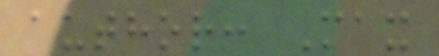author: Max
